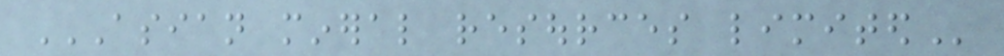ASIAN MINERAL RESOURCES LIMITED
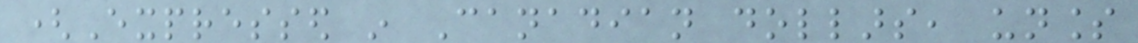(Expressed in Canadian dollars, unless
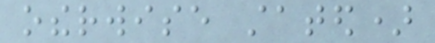otherwise stated)
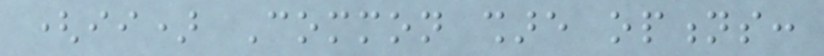(ii) Common share options:
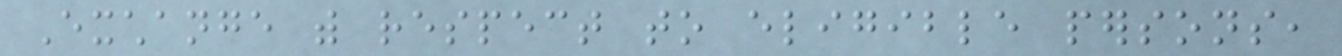Exchange with respect to eligible persons,
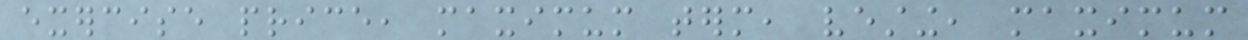exercise price, maximum term, vesting, maximum
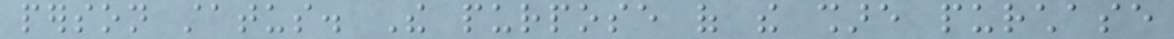person status. The purpose of the share purchase
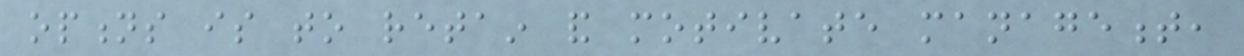options is to retain and motivate management,
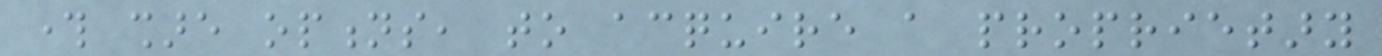through share options, to acquire a proprietary
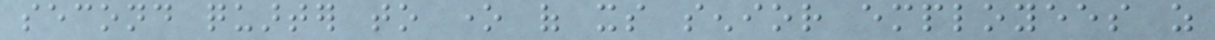second quarter to one of its senior employees as
